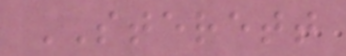STERETT
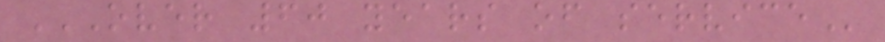OVER 60 YEARS OF SERVICE
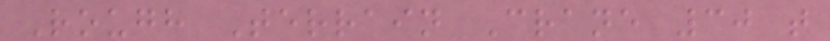Rough Terrain Crane 30 t
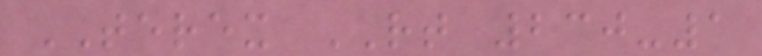TEREX RT 230-1
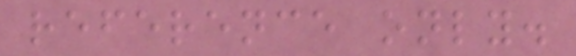reference only.
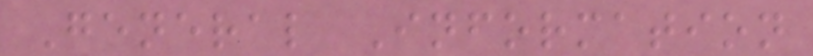General Information
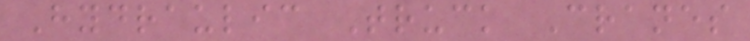Hydraulic Truck Cranes
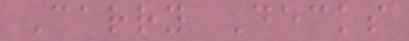Carry Decks
